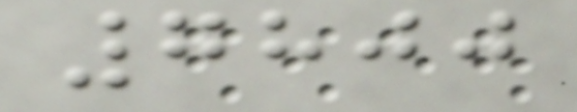7800
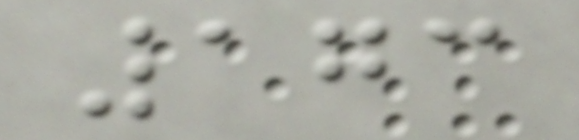173
